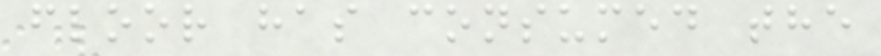floor has consumed the
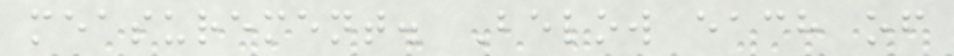measurement. Below each of
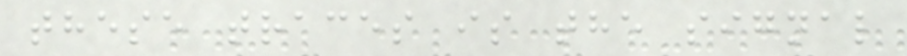these traces is the signal
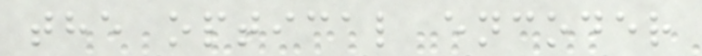the optical encoder
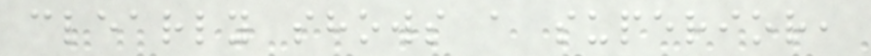clearly shows a superior,
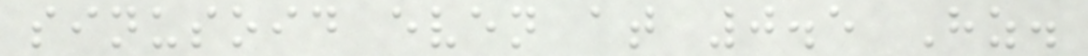sinusoid even at 0.5 Hz.
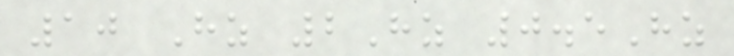10 Hz 2Hz 0.5Hz
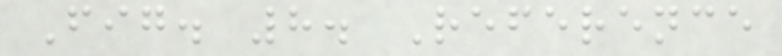Fig. 8. Reference
